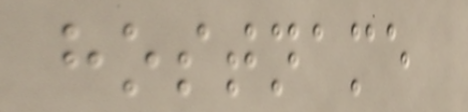hostname
